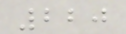220
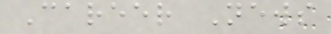Career News
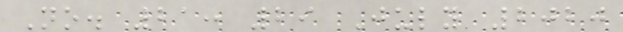No. 21: 29 July 2020
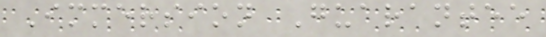Immersion Guarantee
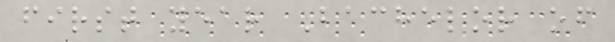first year Bachelor of
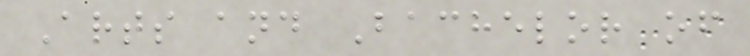Arts and Bachelor of
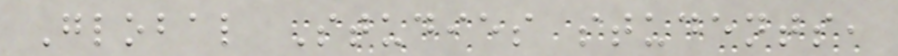Global Studies students,
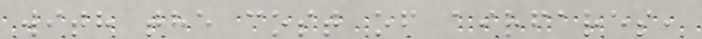with the cost of airfares,
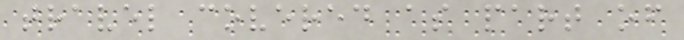travel covered as part of
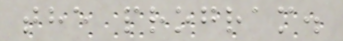the program.
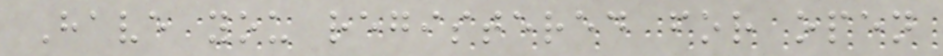Have you registered for open
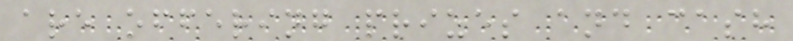are offering prizes and cash
